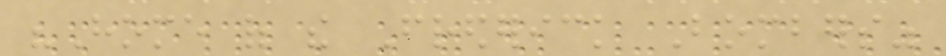"Home of the Frederick Bombers"
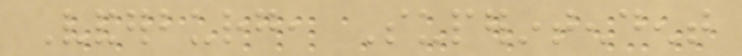Vanderburg, Superintendent
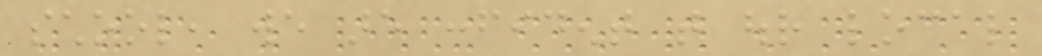school, we are confident that our local
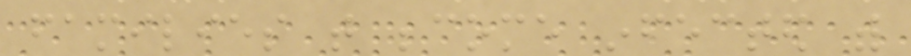families that become infected with
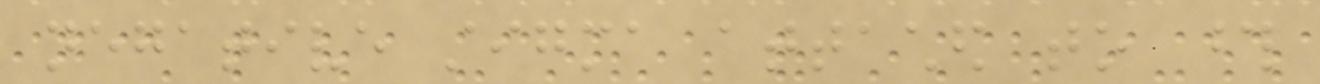negative stigma attached to those
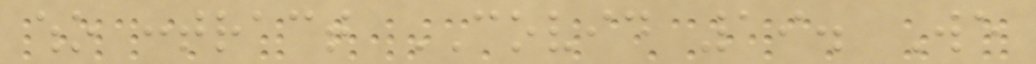who contract COVID 19. We
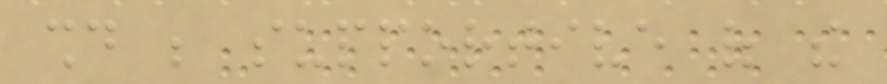should be supportive of the
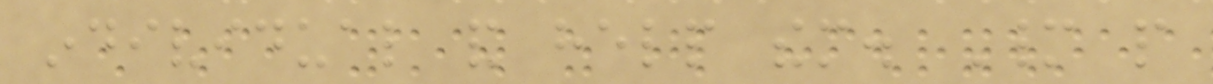individual and help them. Many people
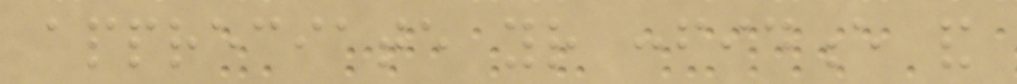appreciate your confidence and
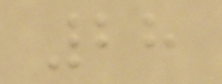28
